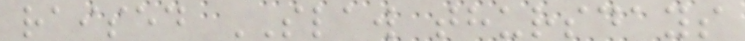raised SLAW thursdays
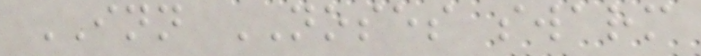INN NOSES swarm
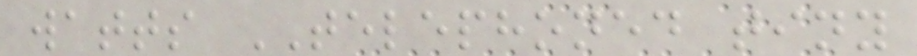watts TELEPHONED tiny
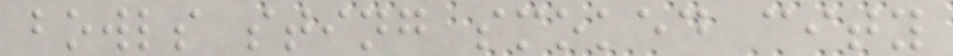bowls sting smoked city
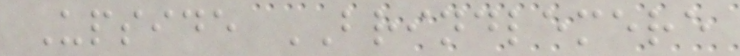Upside BRINDLEMERE
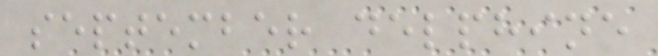september delphine
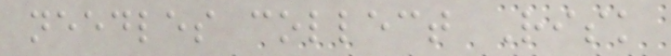needles collect Risk
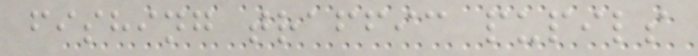fishing traffic pupils
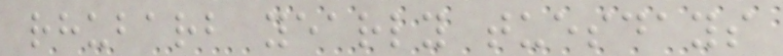rhubarb yearly tuesdays
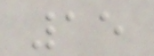15
